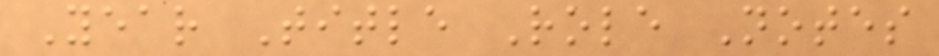Year Title Role Notes
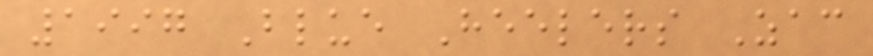1997 Blue Heelers Zac
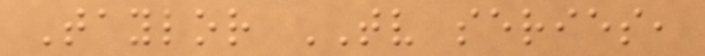Taylor TV series,
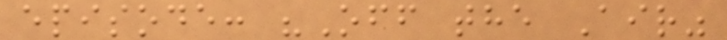episode: "Off the Air"
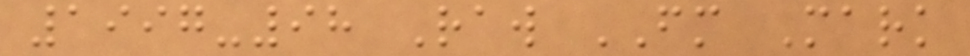1997-98 Raw FM Mark
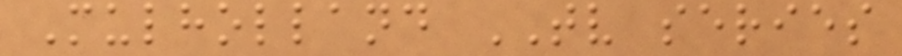Mulholland TV series
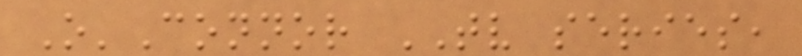O'Connor TV series,
